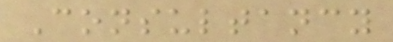Consultancy
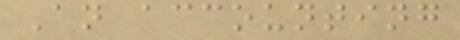An accounting
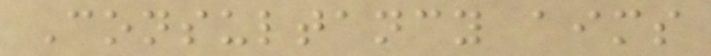Consultancy aims
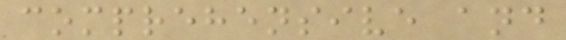comprehensive and
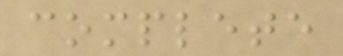complete
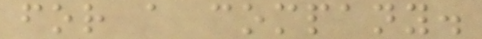for a company.
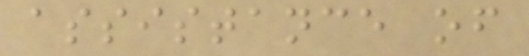assistance of
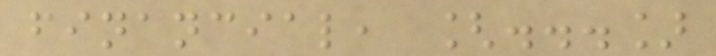financial, [...]
